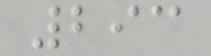293
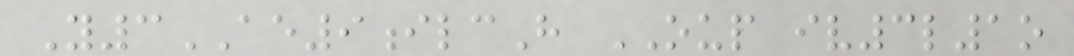Y3AE9ilcH OUP iv3l1o
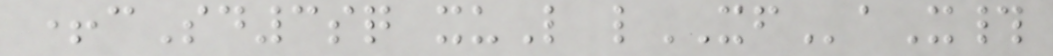+cSd3sq xuL lXFaX#
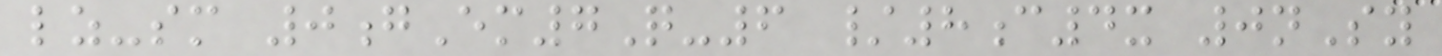lz-sm 0gEm7Q-6 /8c4x 0nSy
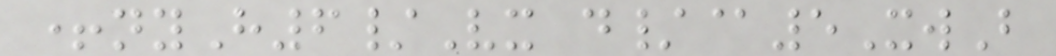+nyH6/Vx d/@5XwB
